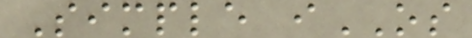Simple iOS
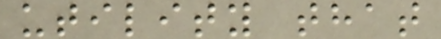utility that
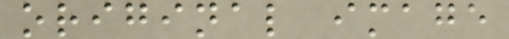original image
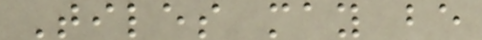Tiles may be
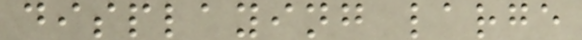displaying large
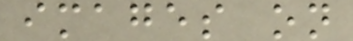images on
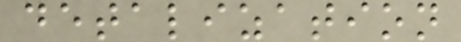detalization
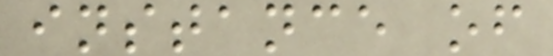instance of
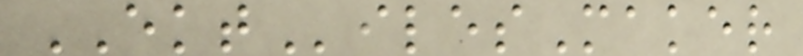EKTilesMaker
